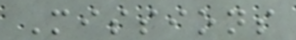Missions
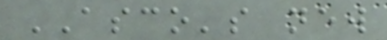ASCO's new
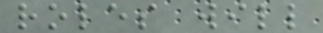roles will
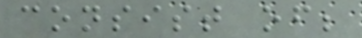consist of;
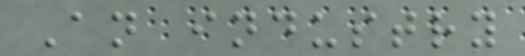An industry
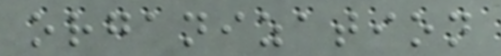organization
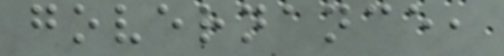governance,
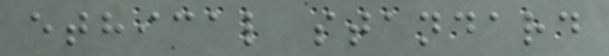ethical standard
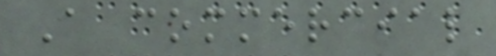A commercial
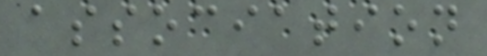association
